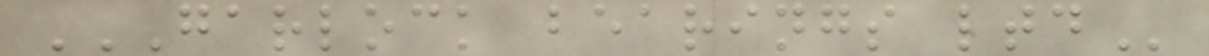GARLOCK BEARINGS LTD
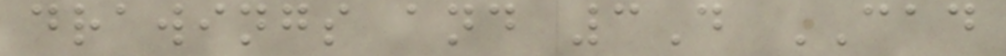drawings and 3D CAD
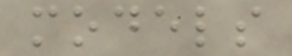models
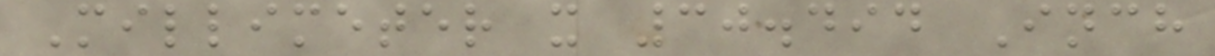Millimeter x 30.494 Inch
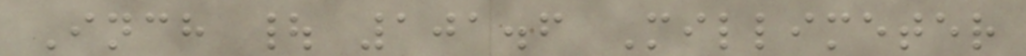Inch | 101.6 Millimeter
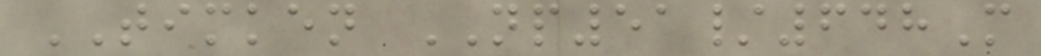TIMKEN NP51/648M
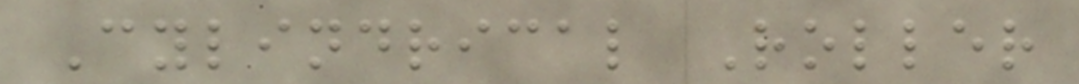Cylindrical Roller
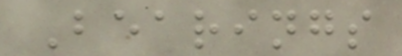Bearings
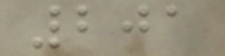201
